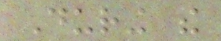During the
